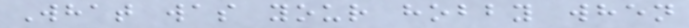What was your hobby when
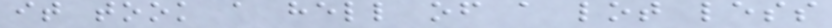it took a hell of a lot less
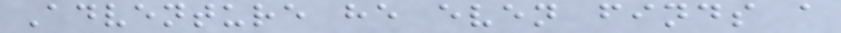Adventure he even finds a
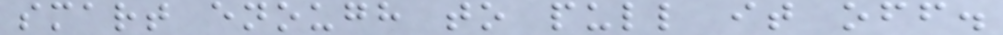smart enough to pull it off.
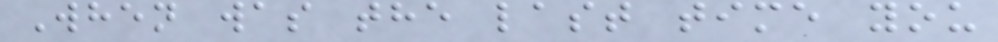When was the last time you
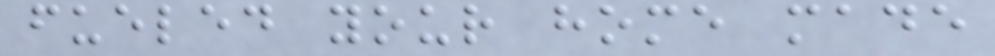fueled your home made
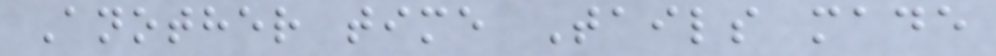Another time Tails made
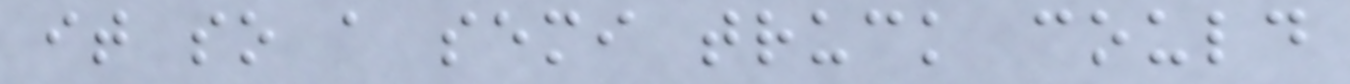it so a semi truck could
